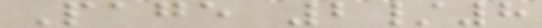Page 2/8
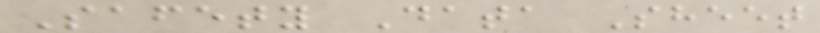Safety Data Sheet
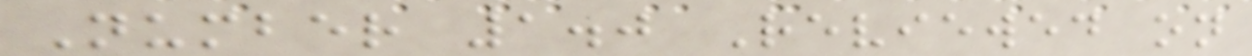Number 1.0 Reviewed on
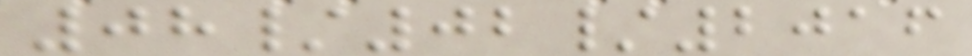08/02/2016
